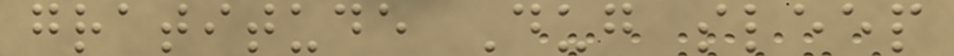gratitude Dug sleep
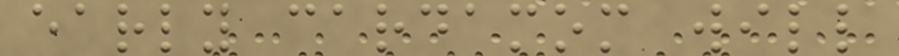early cardamom will
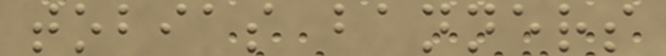tobias banners
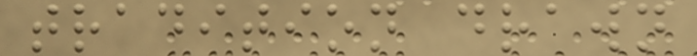tradition drawn
